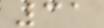31
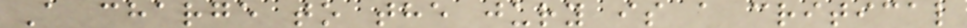A charge to the jury is a critical
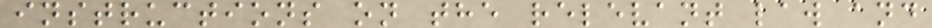instructions on the relevant law and
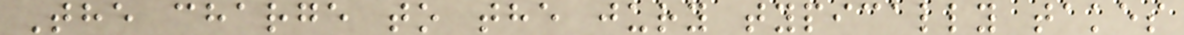The charge to the jury typically takes
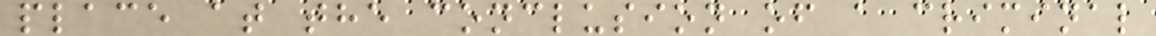place at the conclusion of a criminal
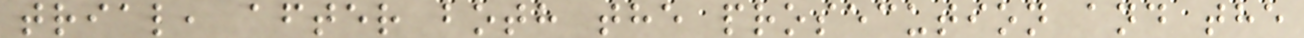trial, after both the prosecution and the
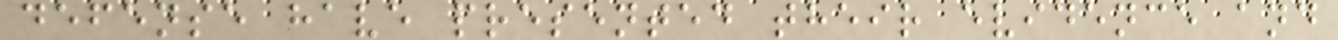defense have presented their evidence and
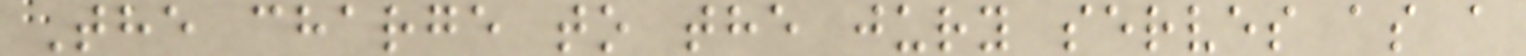The charge to the jury serves as a
